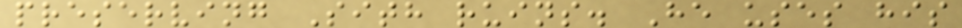preserving Sith ruins. He uses his
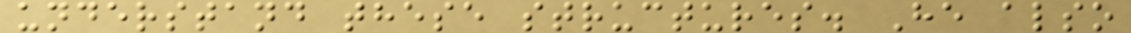understand these structures. He also
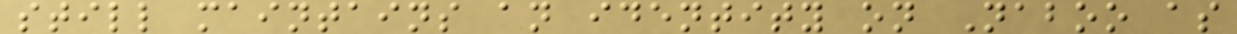still maintains an identity on Naboo as
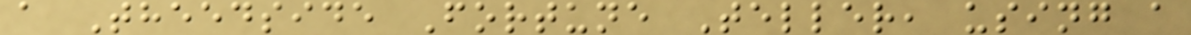a Theedside Fortune Teller, using a
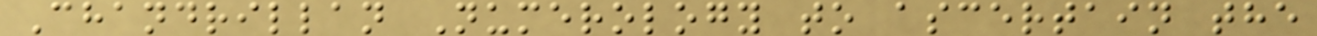Chandrillan Numerology to ascertain the
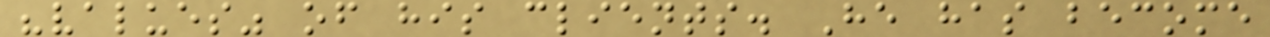"values" of his clients. He has become
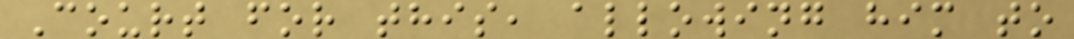Court for this, allowing him to
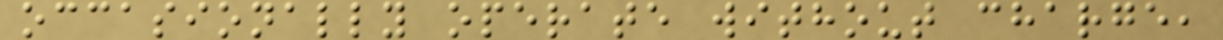occasionally operate without charge,
